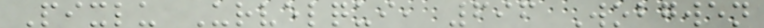Pixlu Urvelqui, 696 Wobgwen
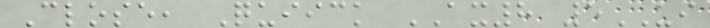Close, Quiick AX8 5UI
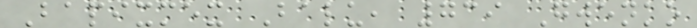Bapixmex Balu, 739 Gwenko
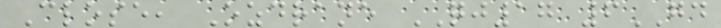Close, Ozdrane QJ17 6GD
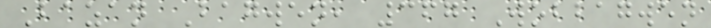Bazan Bagwen, 367 Wobbagwen
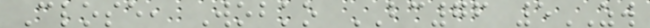Close, Wobko BC76 5ZW
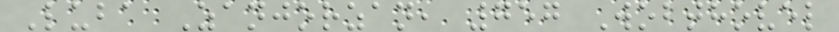Luba Zanjorzan, 757 Wobthovel
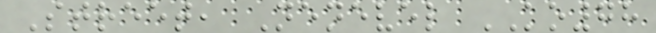Street, Nenevel KO78
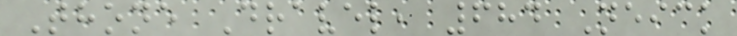Thone Dravel, 684 Neick
